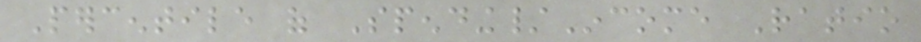Percentile of Spending/Income Ratio
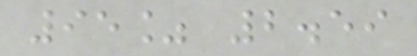95% 2.59
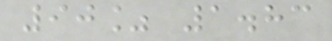90% 1.83
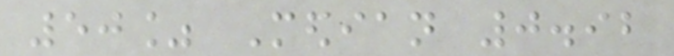50% Median 0.92
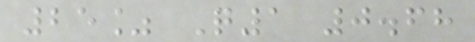25% Q1 0.68
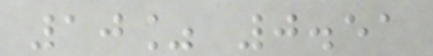10% 0.51
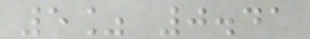5% 0.41
